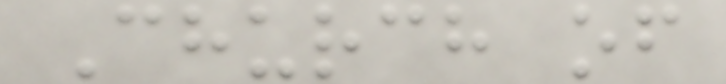Church of
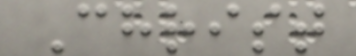Christ
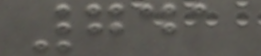741
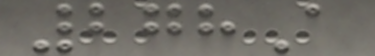278A
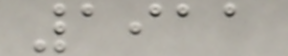1911
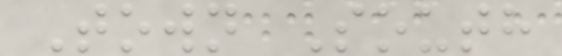Town South
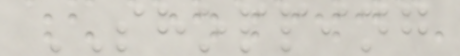SHOPPING
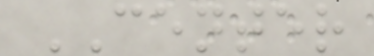CENTER
